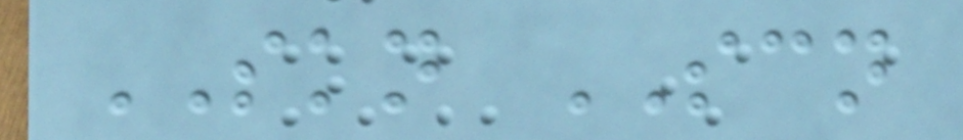SKN SCN
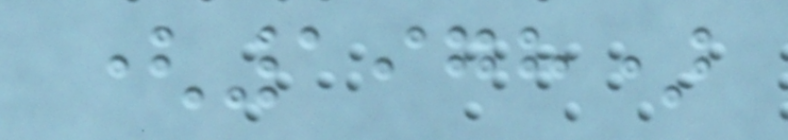(1978)
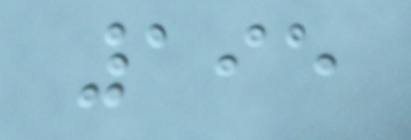195
